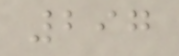297
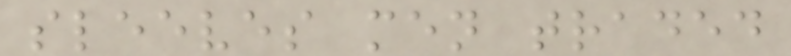sleeves men traded
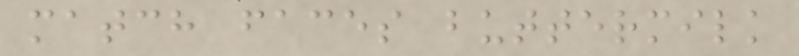match faces buttermilk
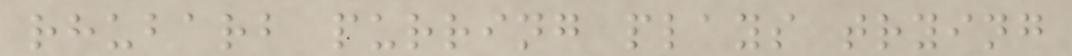rhubarb purring plays trying
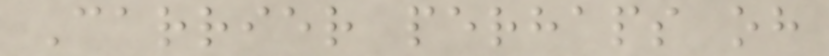Carrier perhaps oh
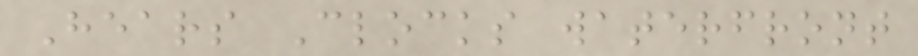Hears Clocks waterfront
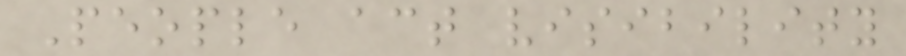People act visibility
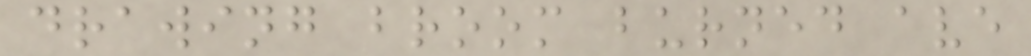drawing broom burned ave
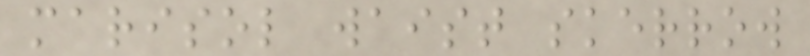marisol waist skerrow
